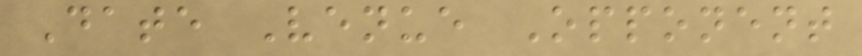Date Venue Opponent
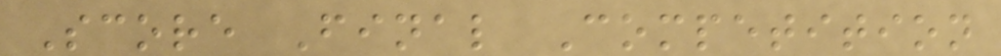Score Final Competition
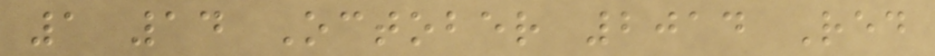1 14 October 2014 Red
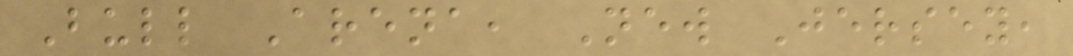Bull Arena, New Jersey,
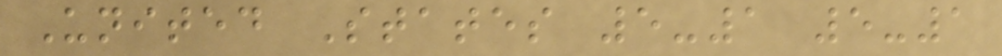United States 5-1 5-1
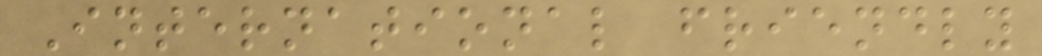International friendly
